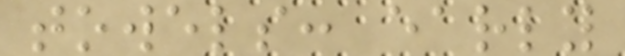towels: early
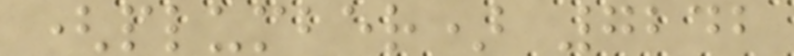(plumber) 7242
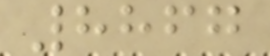8867
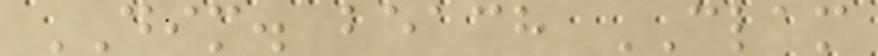DIM. beach CLAM
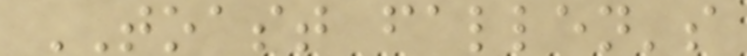TOAST fallen's
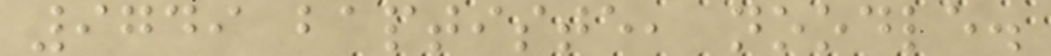9749 baptiste, noodle.
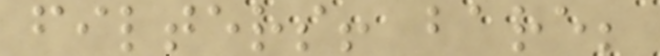filters! bare;
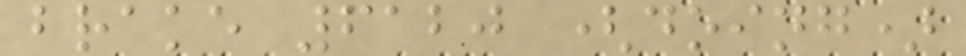brake 6120 (doing)
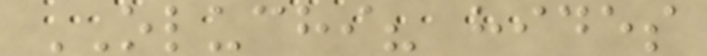OLUCHI? hides
